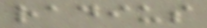radius
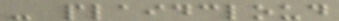- plaidcloud
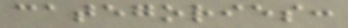categories:
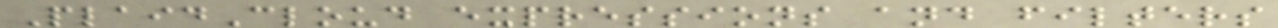PlaidCloud expressions and filters
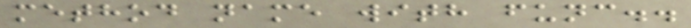method name with func..
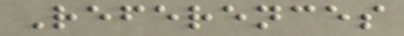References
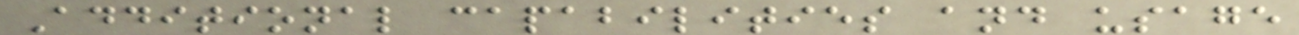Additional capabilities and usage
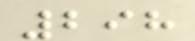298
